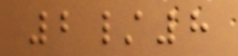2/8
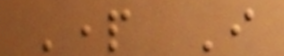Part I
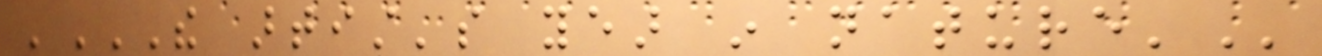'THE ARTIST'S YEAR IN NATURE'
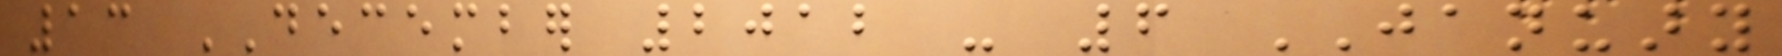13 DECEMBER 2012 - 6 JANUARY
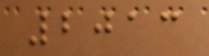2013
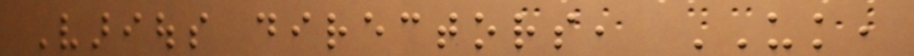Various directors, UK,
